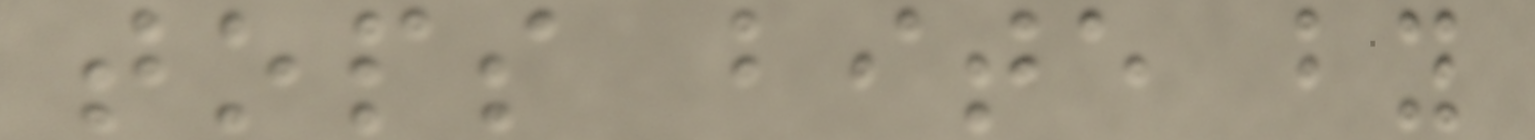tops bite by
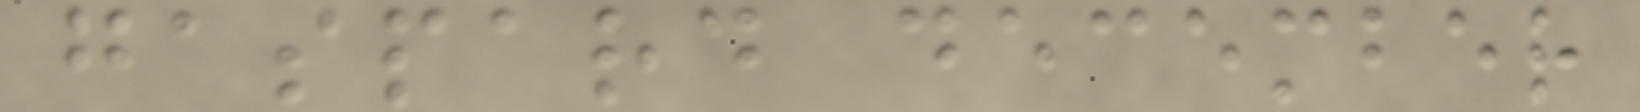gaspard december
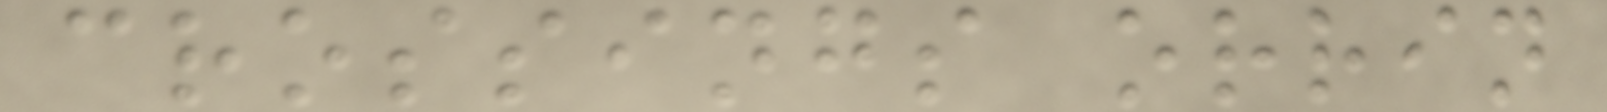crossings orrin
